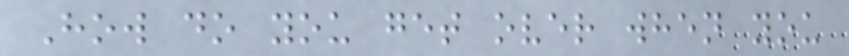How do you get over when you
